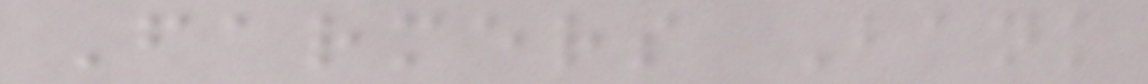Farmers Bank
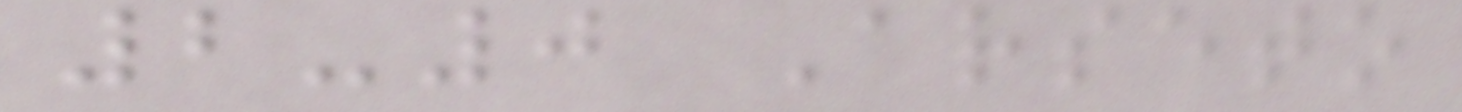2-0 Arseto
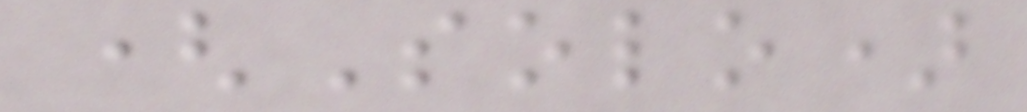(Solo)
